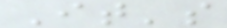It's
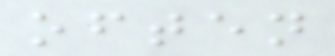often
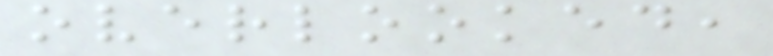overlooked,
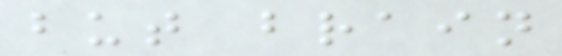but brain
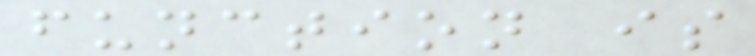function is
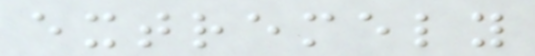extremely
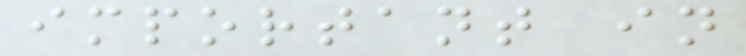important in
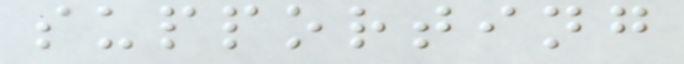supporting
